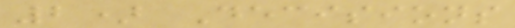2) Decisions
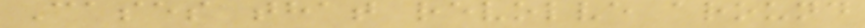Cases that revolve around
